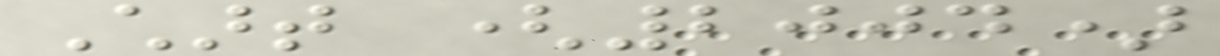Chart (2004)
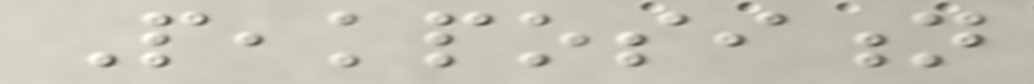Peakposition
